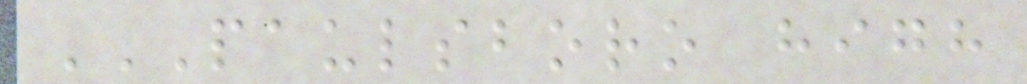PAULSBORO HIGH
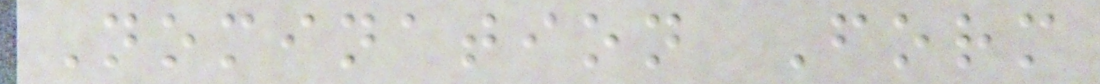Nomination Form
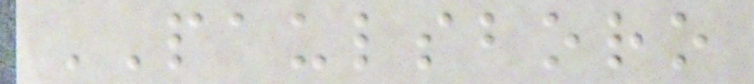PAULSBORO
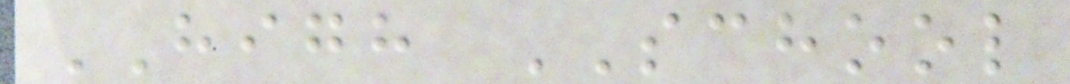HIGH SCHOOL
